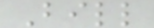Bill
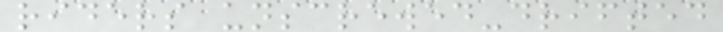riders unscrewed-drifted
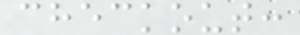checkout:
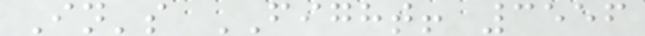In's FIGHT! 3556
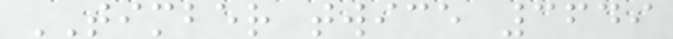TIMBER twice 3649
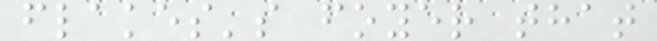flakes's foyer that
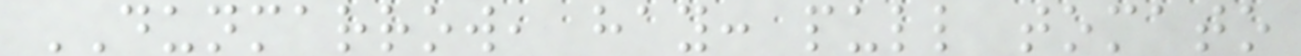DUNMARROW, hay: pull tomato
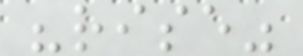"rise"
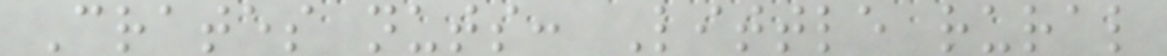Crates nuts: Little rural
